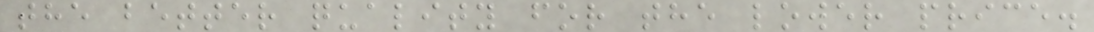the better quality for the lower price.
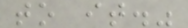to it."
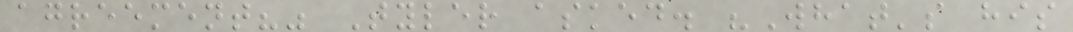agreement?" Tyler asked. "What's his
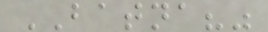BATNA?"
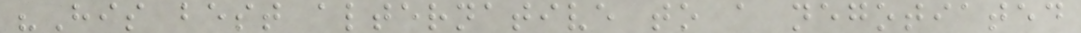"His best alternative to a negotiated
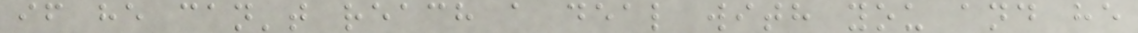if he can't reach a deal with you and he
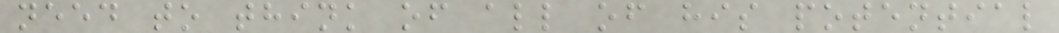need to think of all of his potential
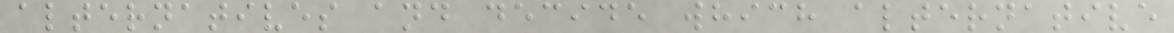alternatives and decide which alternative
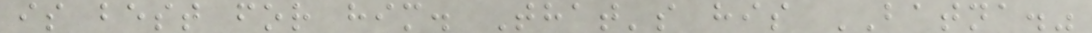is best for him. That's his BATNA."
